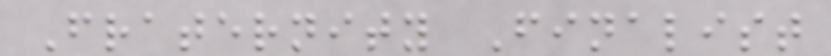Fraternity Finalist
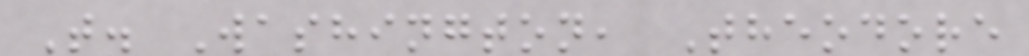T. Washington, Theodore
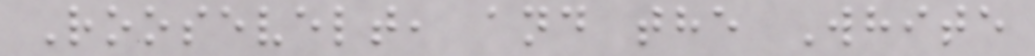Roosevelt, and the White
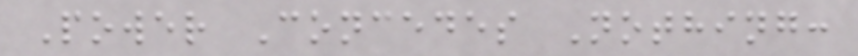Power Concedes Nothing:
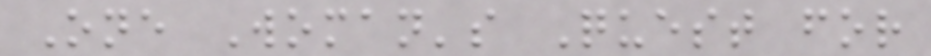One Woman's Quest for
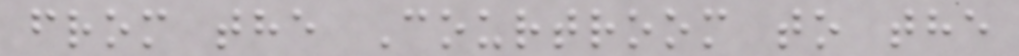from the Courtroom to the
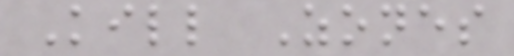Kill Zones
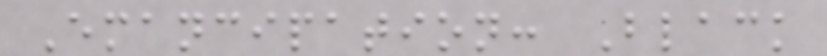Emancipation: Black
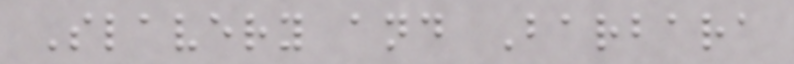Slavery and Barbara
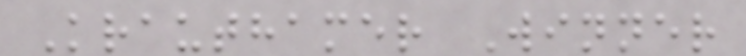Krauthamer Winner
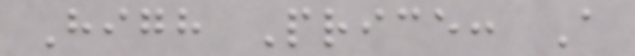High Price: A
